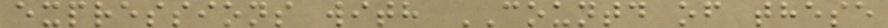expressions with COUNTD of these
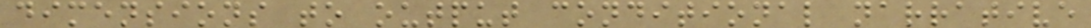dimensions to output conditional narrative
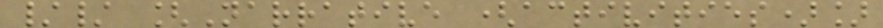// [Narrative (activities)]
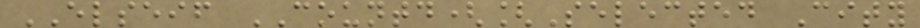ELSEIF COUNTD([Selected City
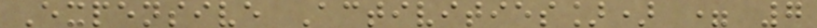Expensive Activities]) = 7
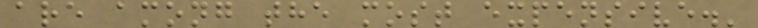are among the most expensive.'
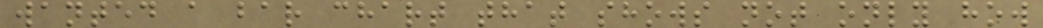wanted a bar chart that shows not only how
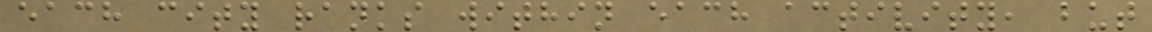each city ranks within each activity, but
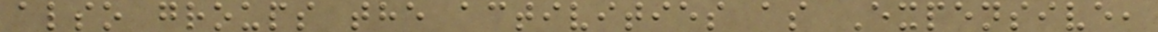also groups the activities as Expensive,
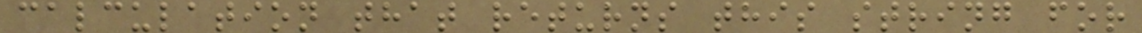calculation that returns this string for
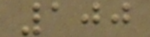100
